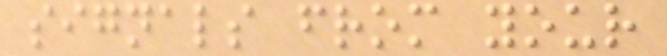signals from your
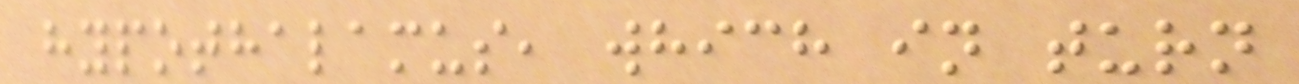hypothalamus, which in turn
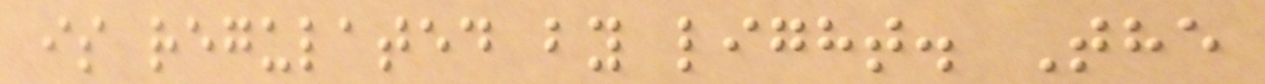is regulated by light. The
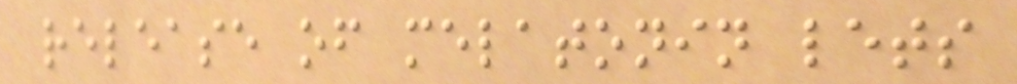release of melatonin lets
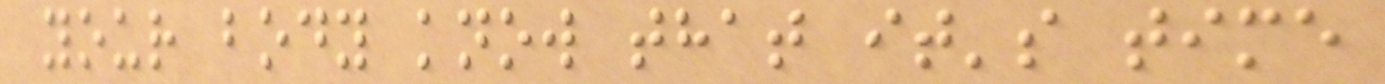your body know that it's time
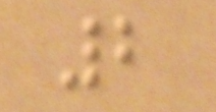2
